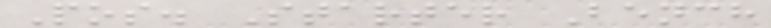Pos. Starter Bench
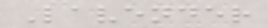Lavender
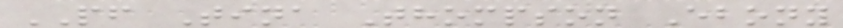PF Tina Thompson Ebony
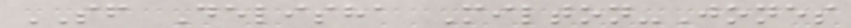SF Delisha Milton-Jones
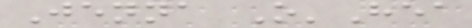Jenna O'Hea
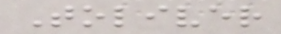Toliver
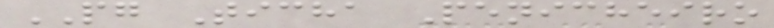PG Ticha Penicheiro
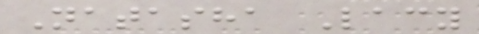Natasha Lacy
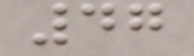47
